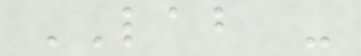LAB -
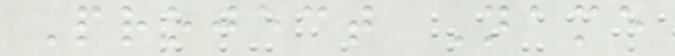Project Name
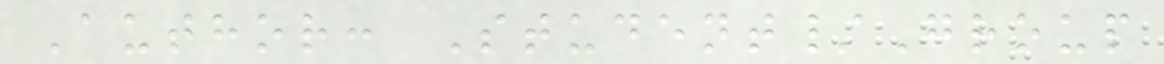Author: Student/Group
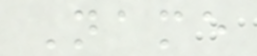Name
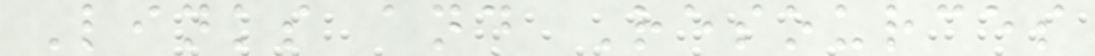Links and Resources
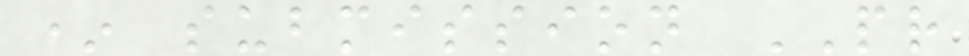* submission PR
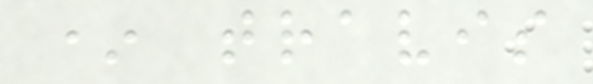* travis
